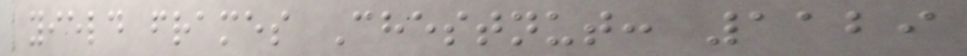yield frames Chestnut: 1129
